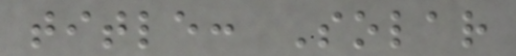title: Solar
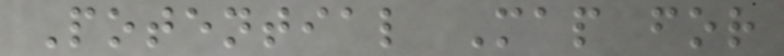Potential Map for
